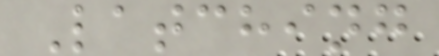Latching
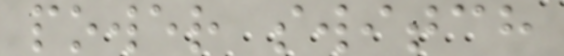power switch
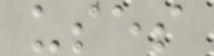uses
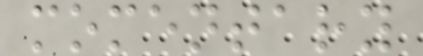momentary
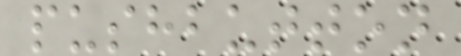pushbutton
